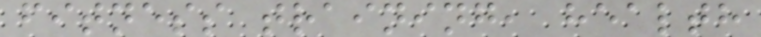fitness training, health
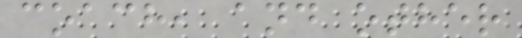coach, and other
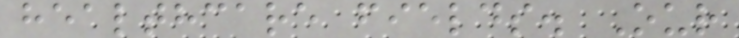healthcare fields. Our
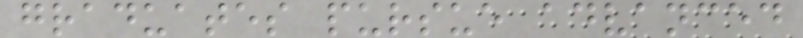graduates pursue advanced
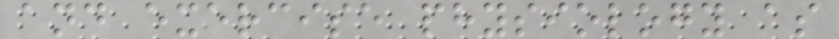and exercise physiology as
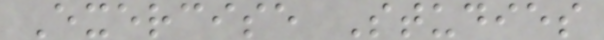Exercise Studies
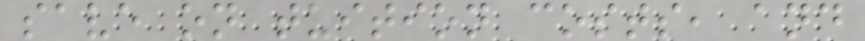save on tuition costs, and
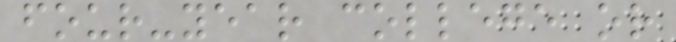four-year college or
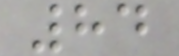84
